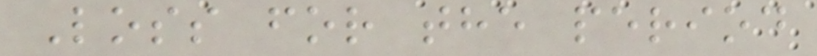Loss for the period
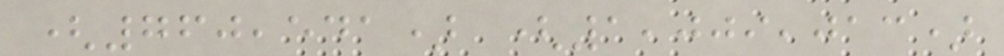(760,541) (1,009,013)
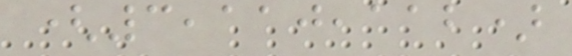(3,110,112)
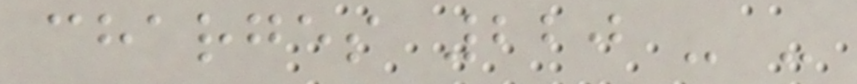charges 220 - -
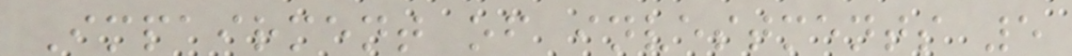Impairment of investments 5
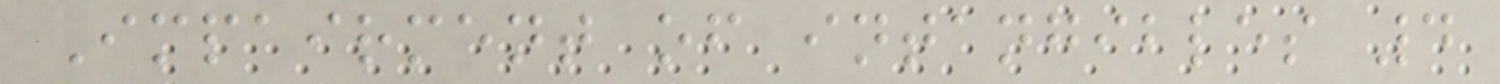Impairment of intangibles 4
